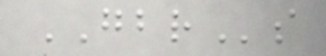GBRs
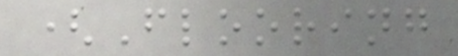(Flooring
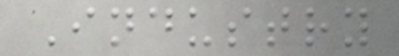Industry
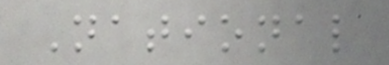National
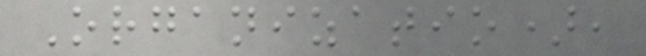Organizatio),
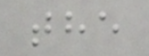the
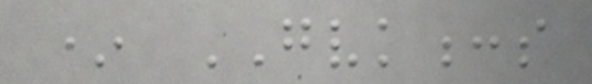* GVK:s
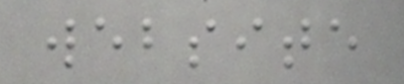website
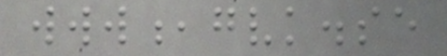www,gvk.se
